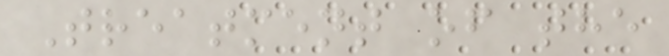Treatment of the
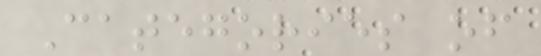Categories of
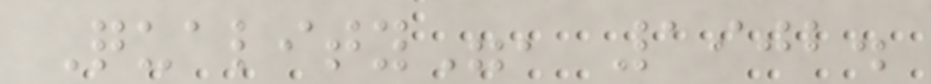Quality", 1902.
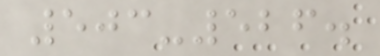503-526.
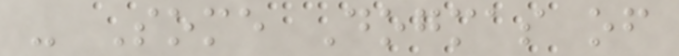- Some Dogmas of
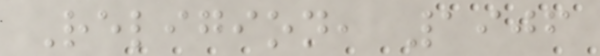Religion, 1906
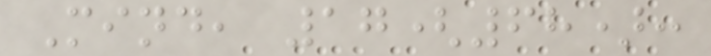Mind, 17(68):
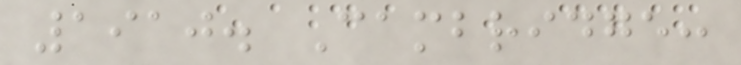1910. Cambridge:
